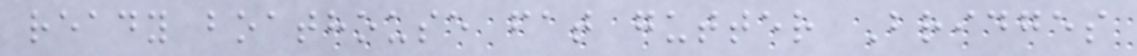ready boathouse fat gutter Bridges
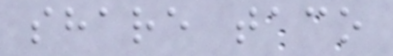share taco
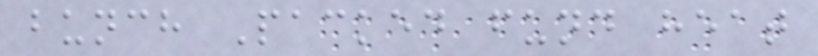bunch Packed fund heat
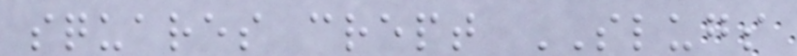squares crept SLUGS
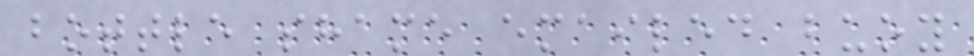bottle shame emailed buoy
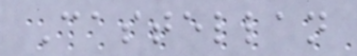Castellan
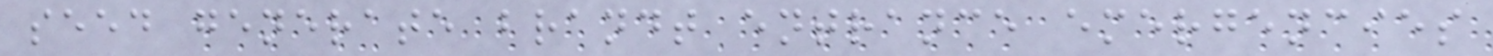seed generate brandt entrance emergencies
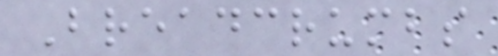Breadcrumbs
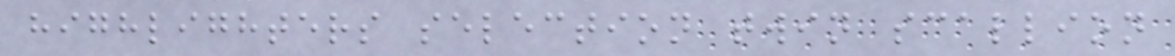highlighters selection twin scallion
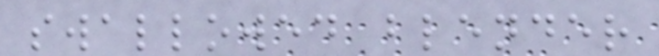swallowed blender
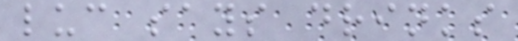luc says drinks
